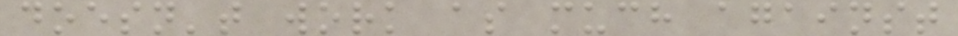doesn't work as much against
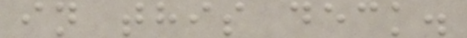in this deck.
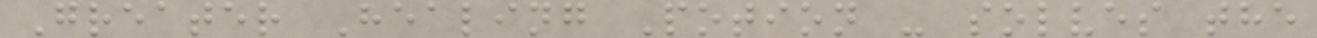Greater Healing Potion - solves the
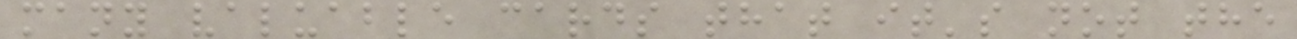many valuable cards that it's not the
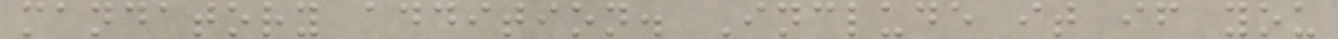mandatory addition. Include it if you
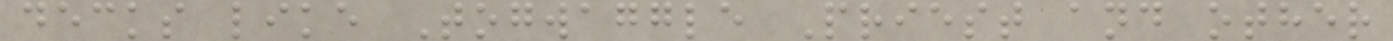decks like Togwaggle Priest and other
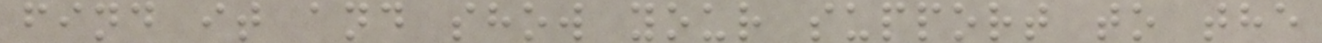find it and show your support to the
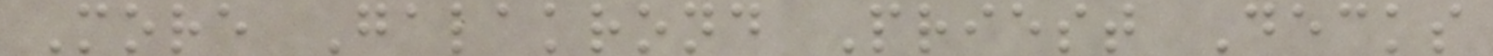More Galakrond Priest Decks
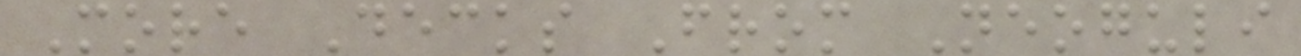More Decks From Neoguli
